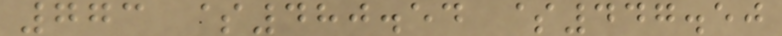773 $480.54 $447.50
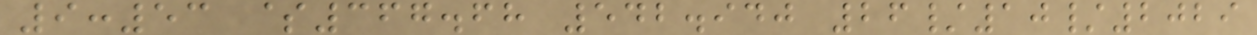9:53 $367.68 542.940 26/10/2029
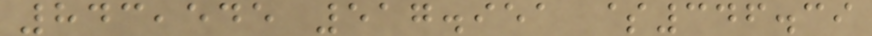843,545 517.951 $346.39
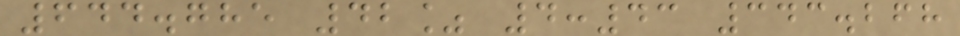644.785 42% 4:43 343.268
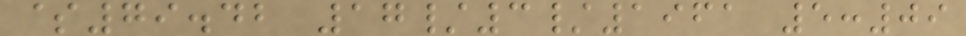$79.42 17/3/1961 5:09
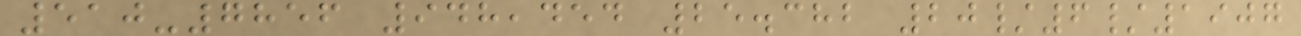510-7856 948,454 25.382 20/6/1907
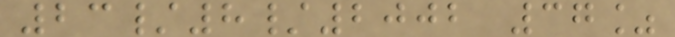23/8/2002 37%
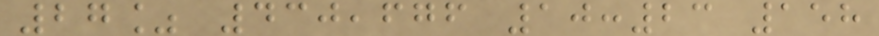27% 430,676 10:23 158
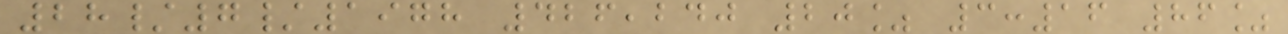28/7/1978 426,240 20% 3:16 86%
